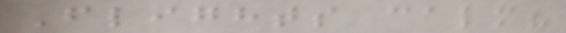Flights calm?
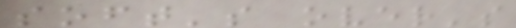soft's over's
